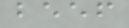beef
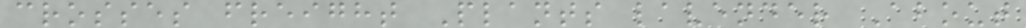crosses freight Plants lavender About
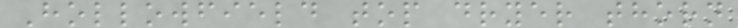Hollowfield top dryer thorn
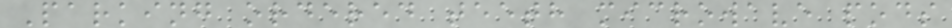Parking ordered teeth microwave pods
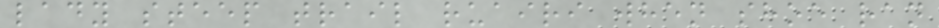lady steep trail ruairi when shoe ran
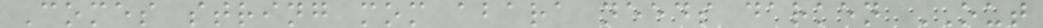Comes string mom abara needs darken OUT
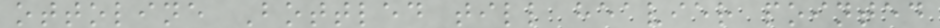ottoline Bottled till heavier pointed
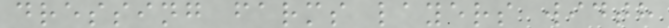dressing farms layers width
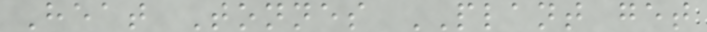Heat Tonnes PLANT get
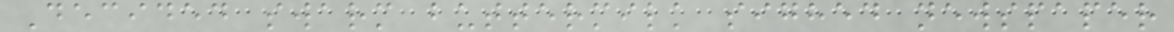Decided swarm buttermilk sighed newspaper
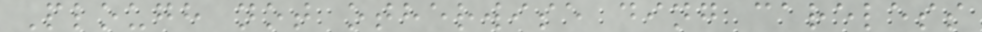Plough not otherwise ding careless
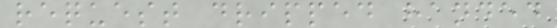request dripped handed
